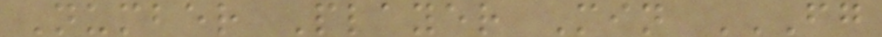Number Player Min FG
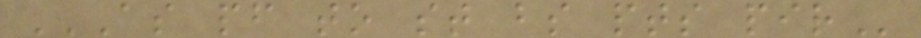AS PF TO ST BS PTS PIR
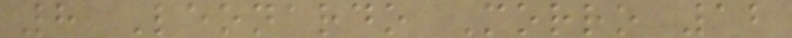8 Leonardo Morro 12
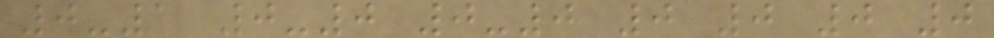0-1 0-0 0-0 0 0 0 0
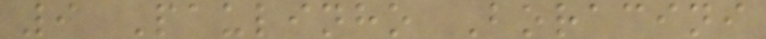9 Paulinho Boracini
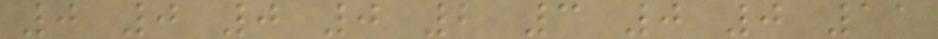0 0 0 0 2 3 0 0 11
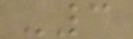-3
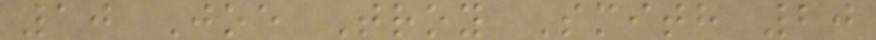10 Joe Troy Smith 20
